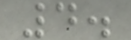4.
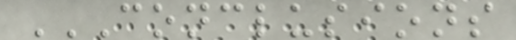CONCLUSIONS
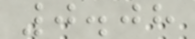0.08
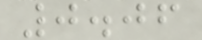0.06
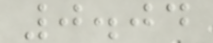0.04
